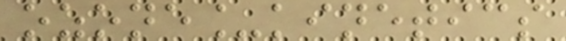ozone_kinetics
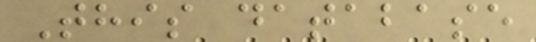This database
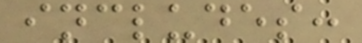includes:
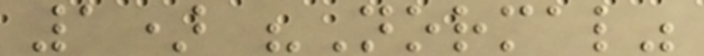1) "Normal"
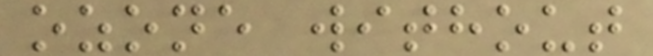ozone without
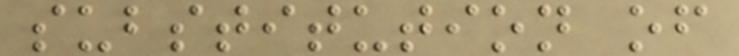substitution of
